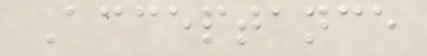Acceptance
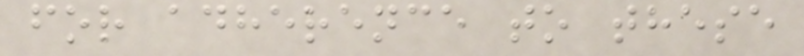for adherence to these
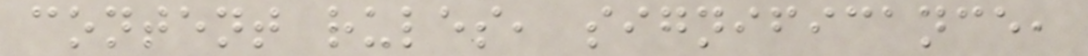content rules, significance,
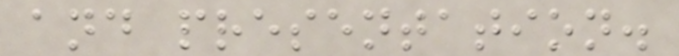and presentation.
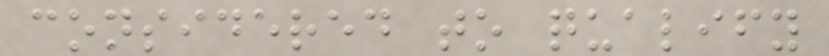considered to qualify
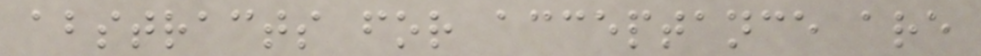abstracts for acceptance are
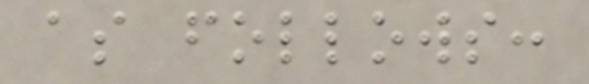as follows:
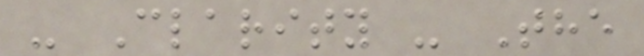- Clarity - The
